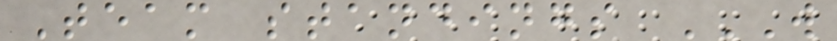Team standings W
